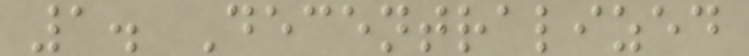1. Decentralized
